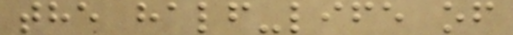the half-life of
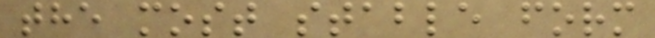the most stable form
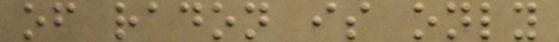of radon is only
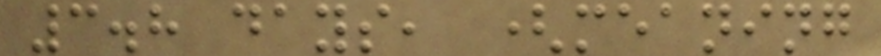3.8 days, (meaning
